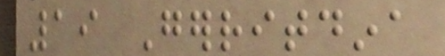19 Gerritdina
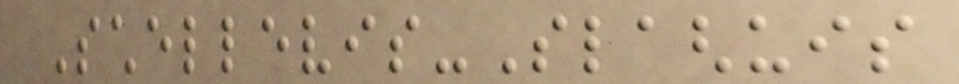Schellevis-Slaghuis
